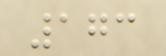173
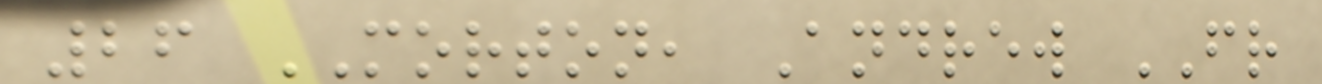26 MORTON, Andrew FR
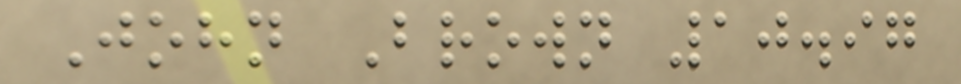John Brown 10.97
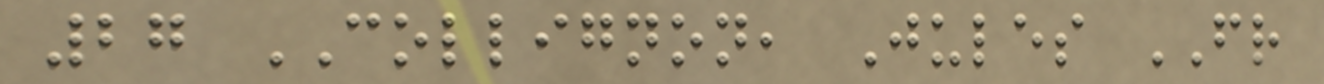27 COLLIGNON, Jules FR
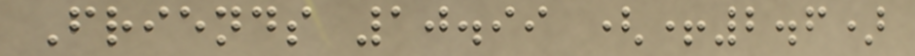Friends 10.99 (+2.6)
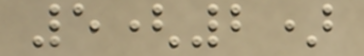5(2)
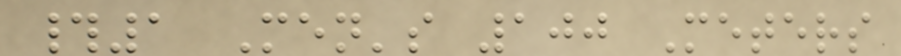#1 Men's 100 Meters
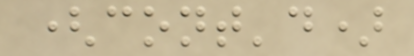(cont'd)
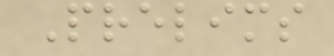Prelims
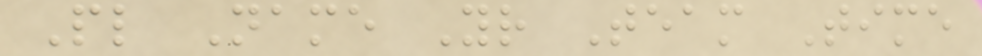Pl Name Yr Team Time
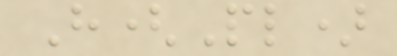H(Pl)
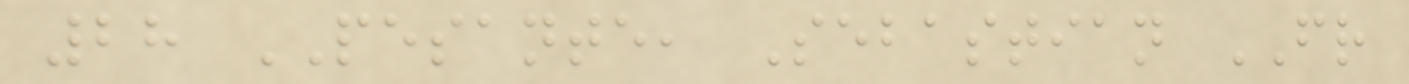28 PESANTE, Sebastian FR
